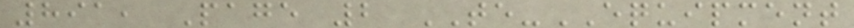891, Page 2 TE-EQUIPMENT
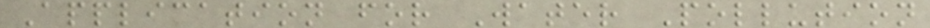Application for Water Pollution
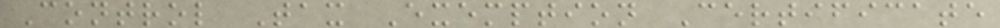Control Tax Exemption Certificate
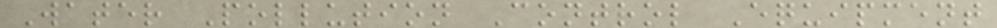Water Pollution Control Equipment
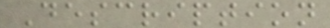Description
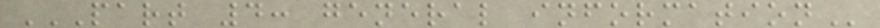PART 4: GENERAL INFORMATION
